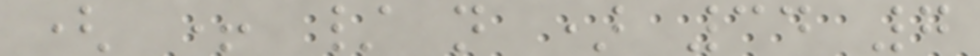( + / n ) 34 7
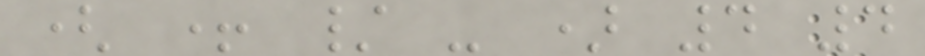( + / - ) 4 4
